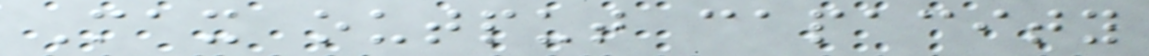Max output capacity
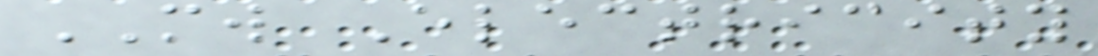MW Electricity
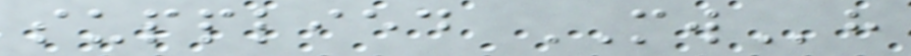supplied MWh
